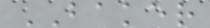BAKER
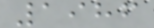1986
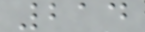214
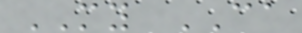MY CA
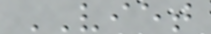VIET
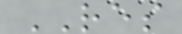RES
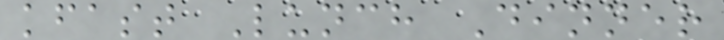kfast Lunch Dinner
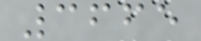3665
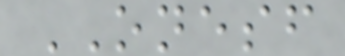ONESF
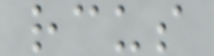rcus
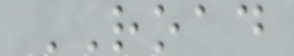ROAD
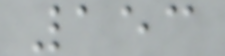153
